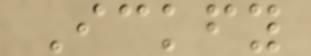Ickfy
